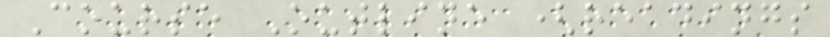Course Outline (readings
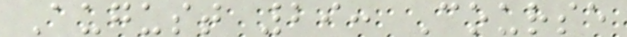August 29: Course
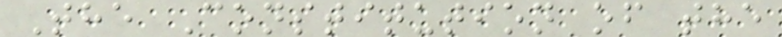The Constitution of the
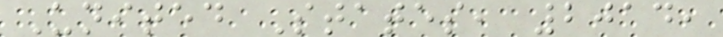United States, 2014,
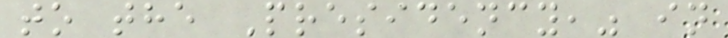to the Presidency," in
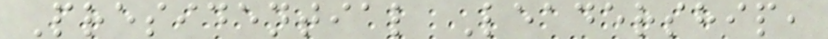Presidential Leadership,
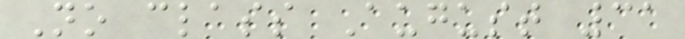No class August 31
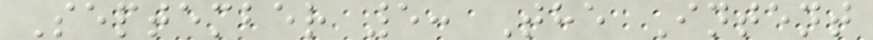September 5: The Intent
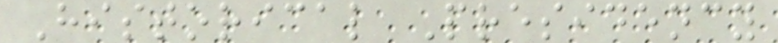Historical Presidency
